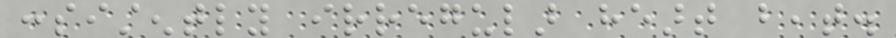consistently irregular heart beat.
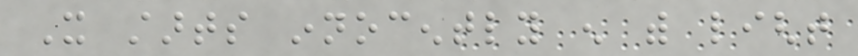It starts innocently enough with light
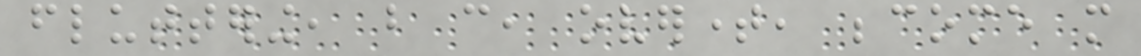fluttering, but can, overtime, become more
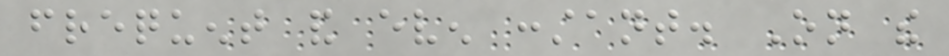frequent and even constant. On the
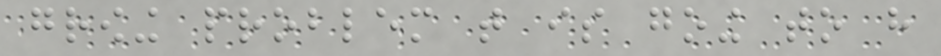growing problem that is going to have
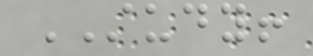STUDY!
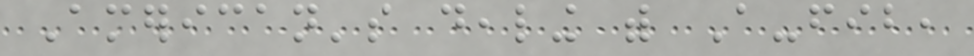American's dealing with A-fib,
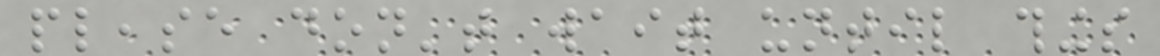please don't wait until things
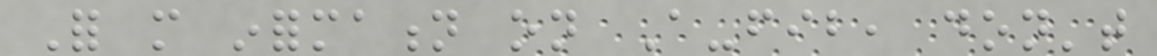For more information on A-fib, don't
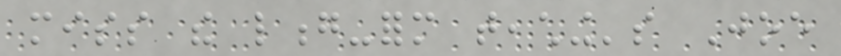miss the long-form teaching's Joe
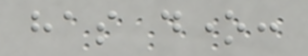has done:
